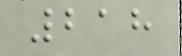218
